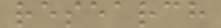research
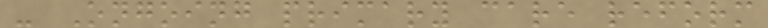- Ongoing primary care reform
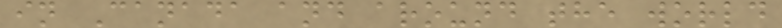in Canada and around the world
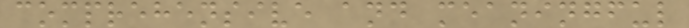comprehensive and meaningful
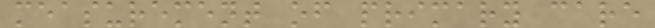measurement of primary care
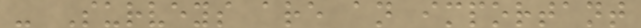- Surveys are an important
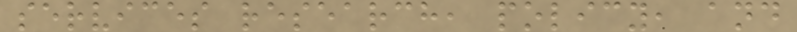services research, policy, and
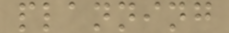planning
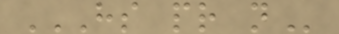HS PR N
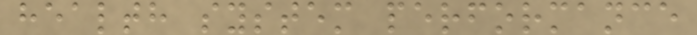health system performance
